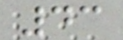43
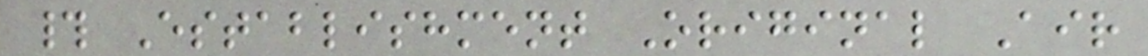# Establishment Original Air
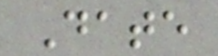Date
